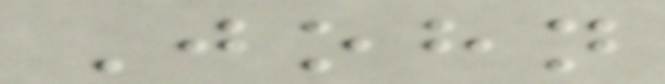John
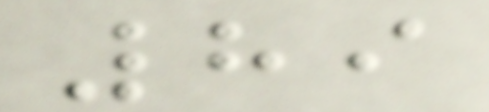89
